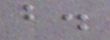b.
